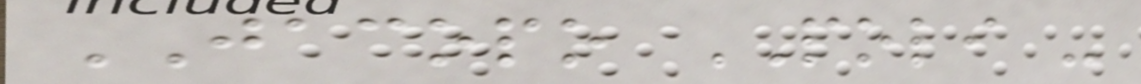JACOPO POLI -
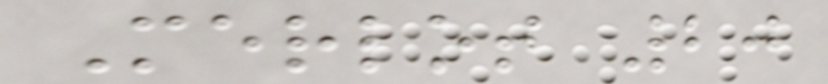Merlot 20
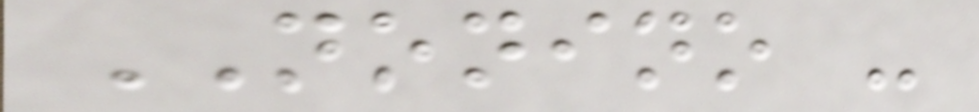NONINO -
